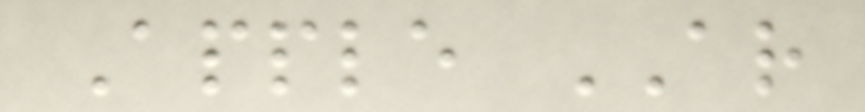Apple AR
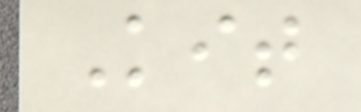Kit
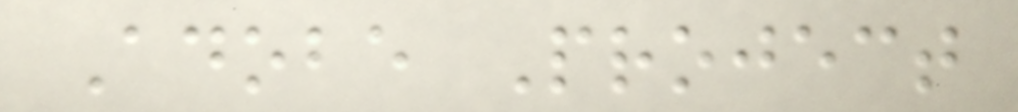Adobe Project
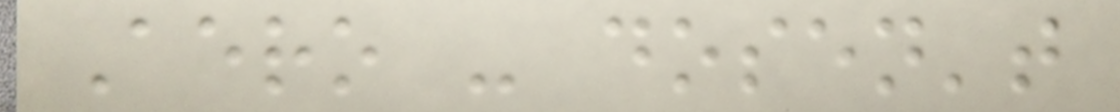Aero - dosen't
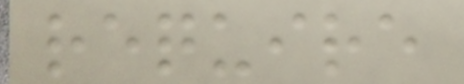require
